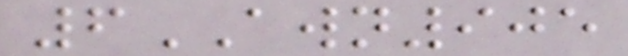6AWN905
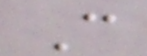C
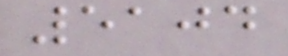5104
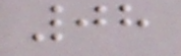08
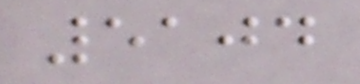5104
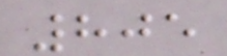805
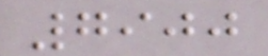7900
